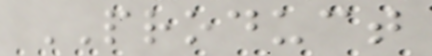PRODUCT
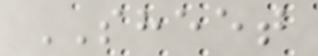SHEET
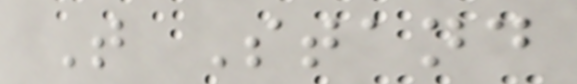T Stand
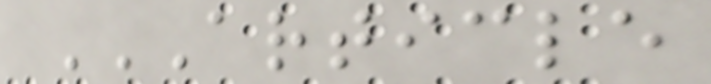ARTICLE
